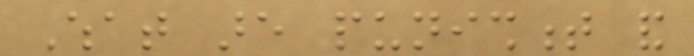What are punishment and
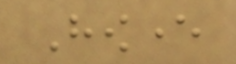However
